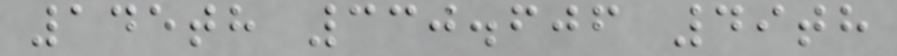145th 330.606 49th
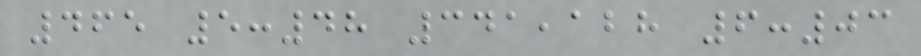465 5:48 341,128 6:03
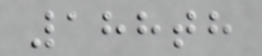188th
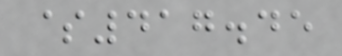$417.45
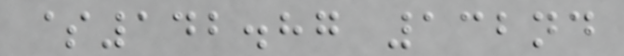$142.87 132nd
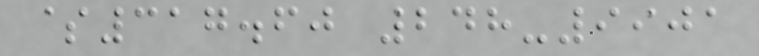$317.60 248-9901
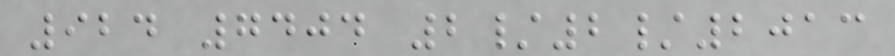924 7404 2/2/2013
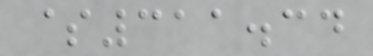$311.34
